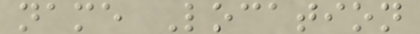name Location
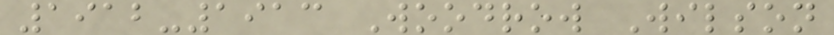1912-1913 Woodrow Wilson
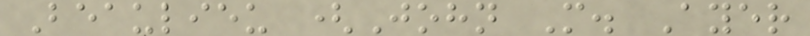Beaulieu (John M. Ayer
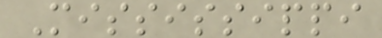Mississippi
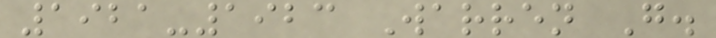1921-1923 Warren G.
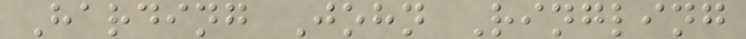Harding John Ringling
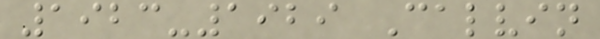1923-1929 Calvin
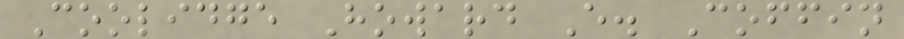Coolidge Howard E. Coffin
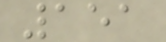151
